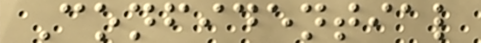Confidential
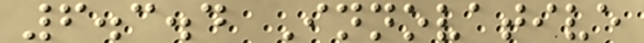6.3.4 Innovative
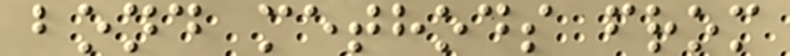bond methods from
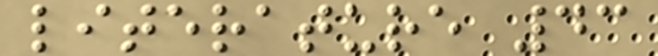literature 43
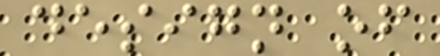design of
